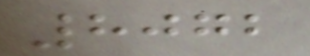8072
